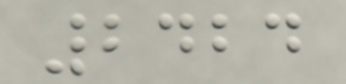2424
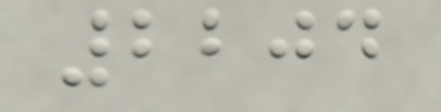2204
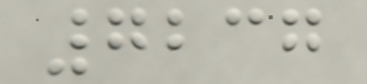7237
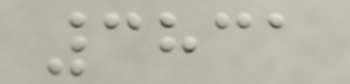3831
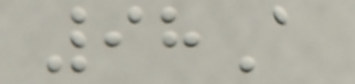98A
